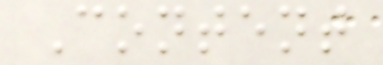Content
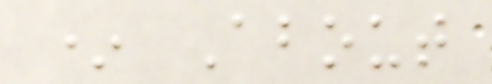* About
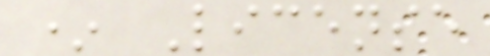* License
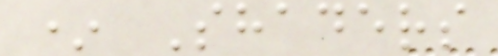* Shaders
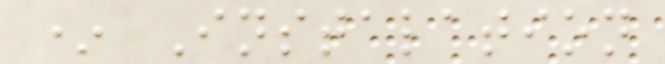* Instalation
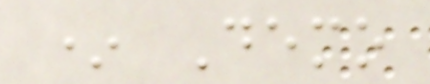* Demo
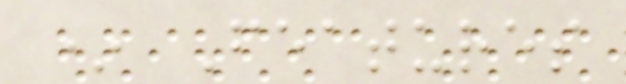* Features
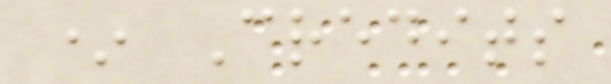* Credits
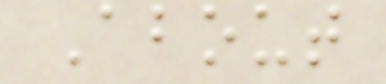About
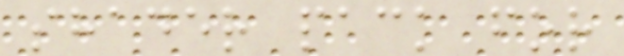shader pack for
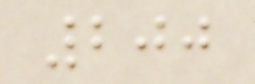200
